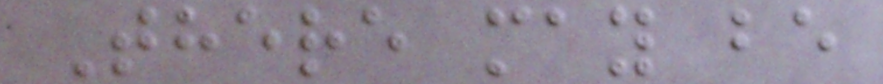There may be
